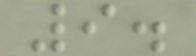9.
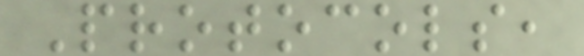Protocols,
